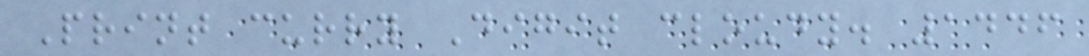Print curry Digit cloudy. 1446
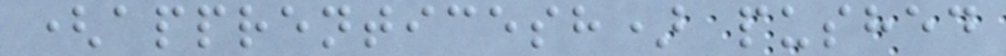(apprenticesh) pushed
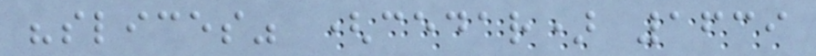"slices" (cedar) 1639
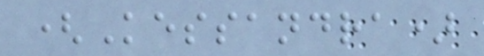(Kessandra)
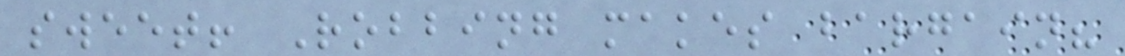sweet! Robbing makes bargain?
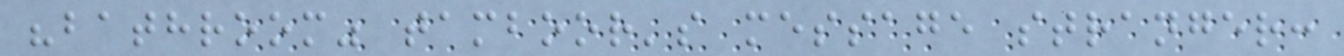"bathroom" tamboor's message stranger:
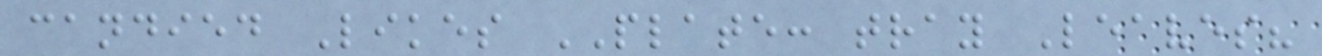candied Likes PLATE: tray Leaves?
